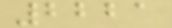2221
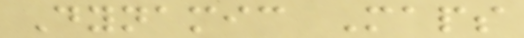Dynamic Maps
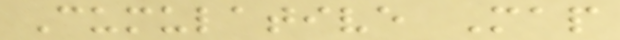Cumulative Map
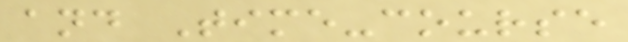and Time-course
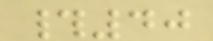#40
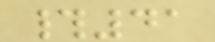#41
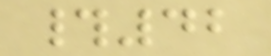#42
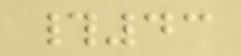#43
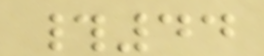#44
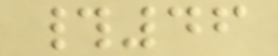#46
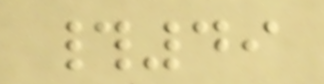#49
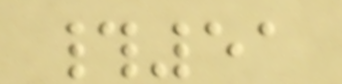#51
